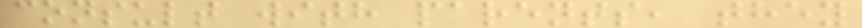consult with parents, they
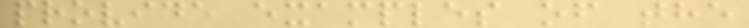provide examples of the
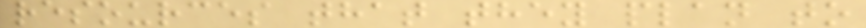resources that they plan to
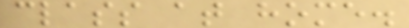class at home.
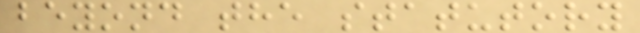beyond the statutory
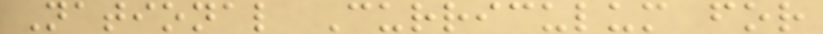National Curriculum for
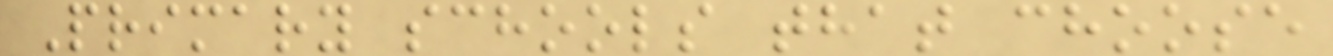Primary schools that choose
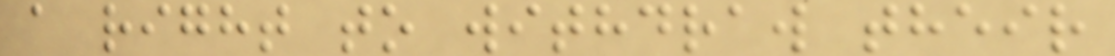a right to withdraw their
